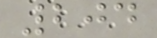204
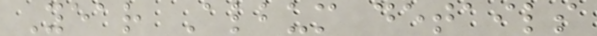Year Album details
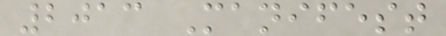2013 Manifest
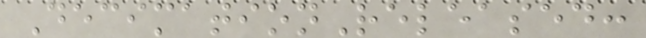DecimationReleased:
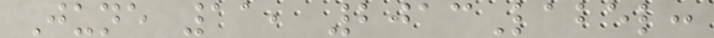June 11, 2013Label:
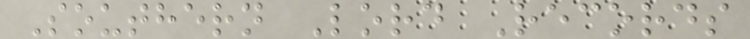Southern Lord Records
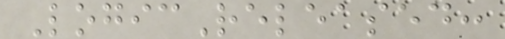LogicReleased:
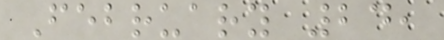February 24,
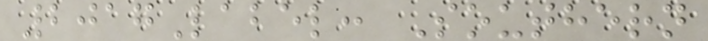2017Label: Southern
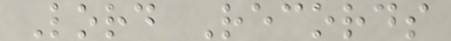Lord Records
